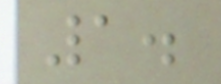1.
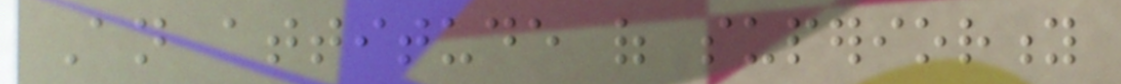An attitude of superiority
